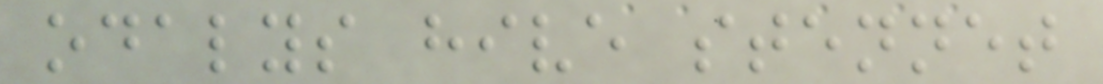odalys hive stennet
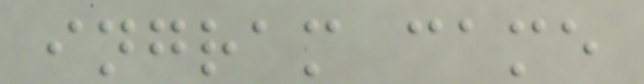ingram came
